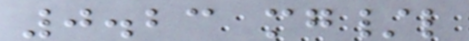0.23 mg/l
